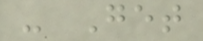- Get
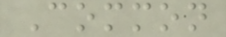Common
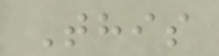This
